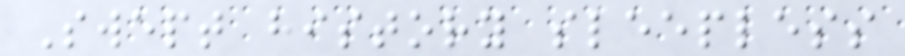Swept history sleepless
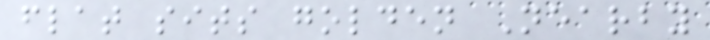flat sits golden Nearby
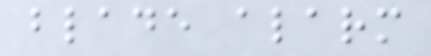blade alarm
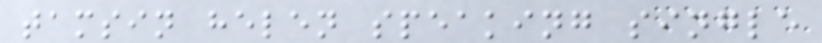tamsin helen speaking single
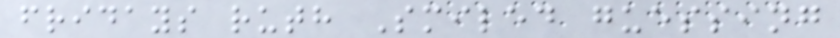fridays ruth Smiled guessing
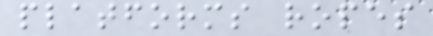platforms ropes
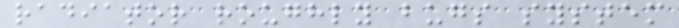radiator roughly bugs system
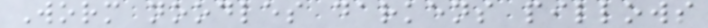Worm noodles darkens pillows
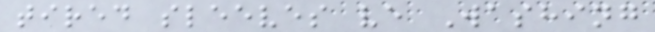tired sleeves ve Washing
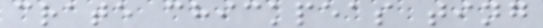crate chickpeas ting
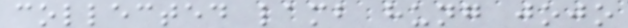collected lamb hung jojo
